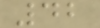42
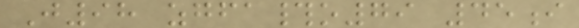J98 zgfa#o79 45i
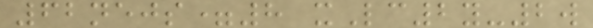62nejs=8 xLc2y-2w
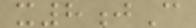x8jC
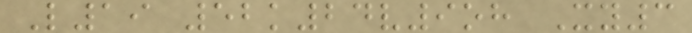L19 52k24v9oh Xy3
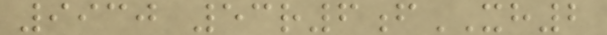9930 53r6fXH2
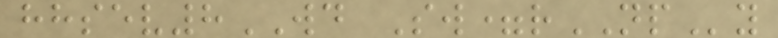hhsev8WD Sw=rNPy
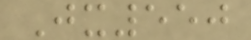Jx550
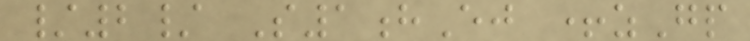/2/ S1hEj +zGp
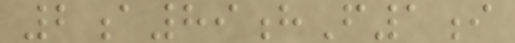2a89hF1i
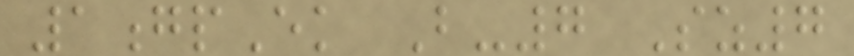1gpEk B-7 Sz7
